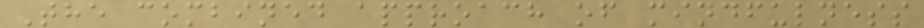The combined approach of mindfulness
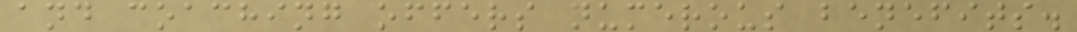and coaching offers numerous benefits.
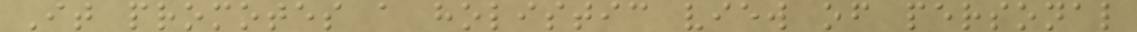It promotes a holistic view of personal
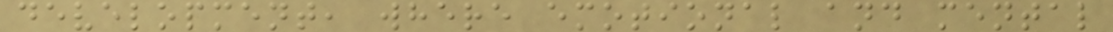development, where emotional and mental
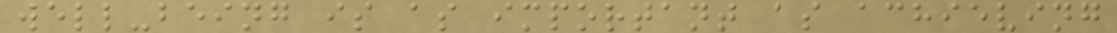well-being is as important as achieving
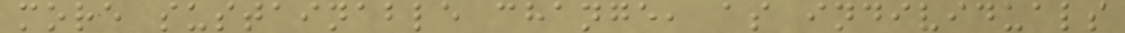more sustainable change, as individuals
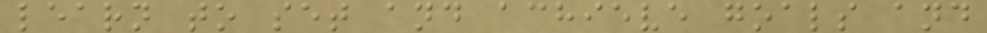learn to set and achieve goals and
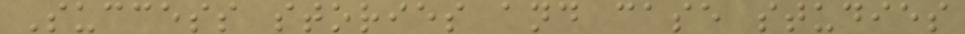Success stories and case studies
